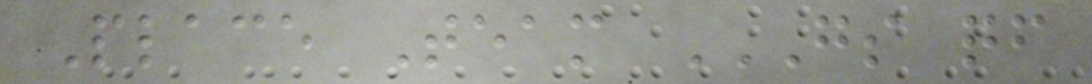Place Team GS QF
